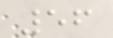56
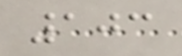103
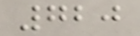720
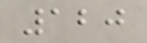120
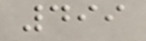499
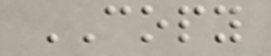COPY
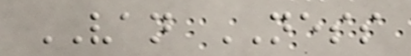VAN NESS
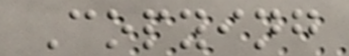Copying
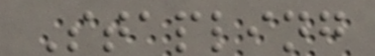Stapling
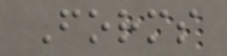Forms
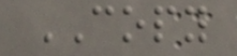COPY
